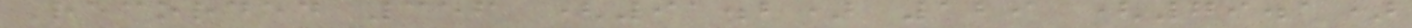Recorded 356 (91.2) 129 (79.1)
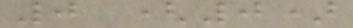0 (0)
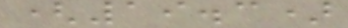(19.3)
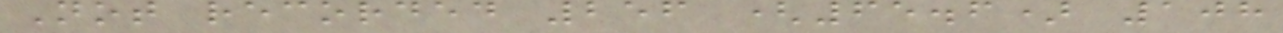Not recorded 256 (65.6) 108
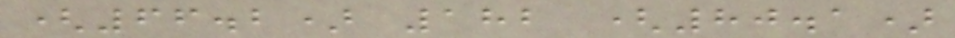(66.2) 182 (80.1)
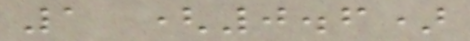1 (0.6)
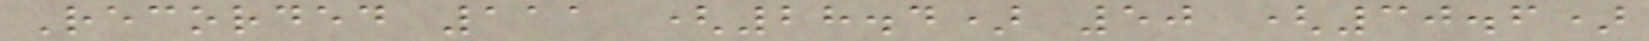Recorded 111 (28.4) 50 (30.6)
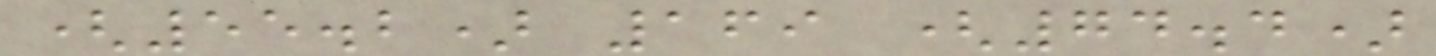(55.2) 169 (74.4)
